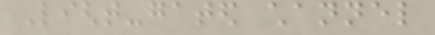Light-gated channel
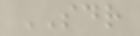SDR
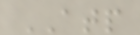ATP
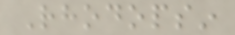Rhodopsin
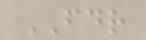FDR
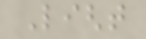Light
